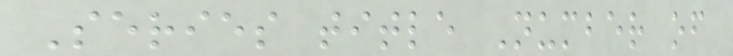Series title Number of
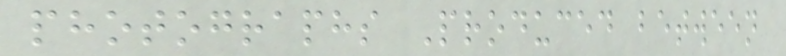photographs Produced between
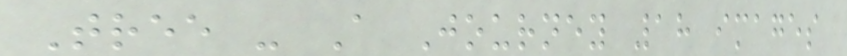Tree - A Journey 18 images
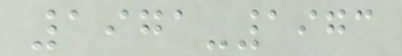1971-1973
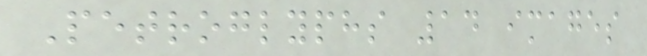Petroglyphs 14 images
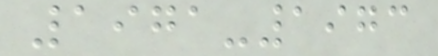1971-1973
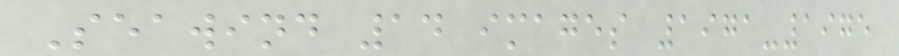Seawind 14 images 1971-1975
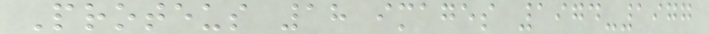Proteus 18 images 1974-1977
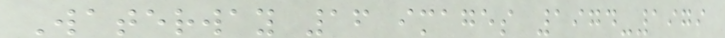Waterway 16 images 1974-1979
